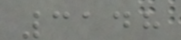3148
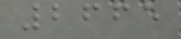2665
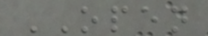OPEN
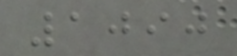1090
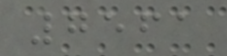7561
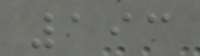193
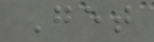Get
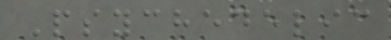Psychedelic
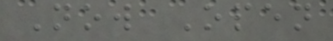Now Open
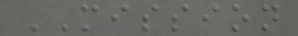MISSION
